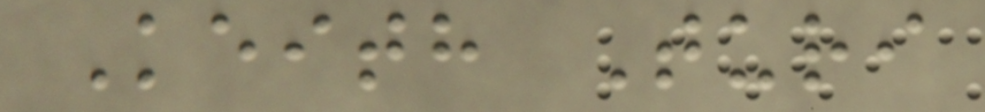Keith Turi
